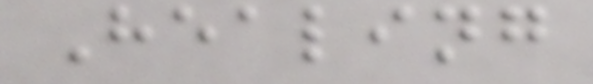Healing
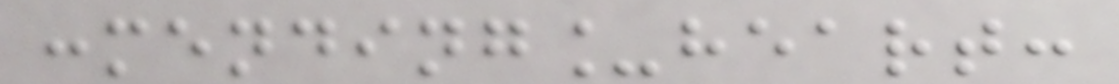:mending_heart:
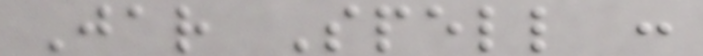Jar Spell :
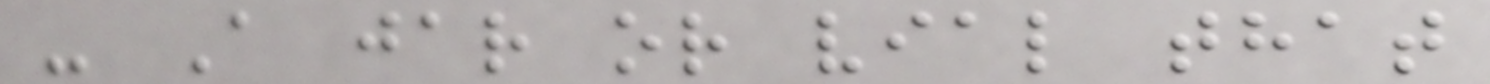- A jar or vial that
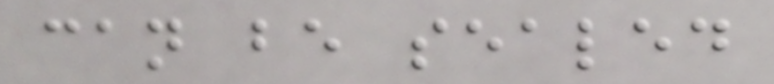can be sealed
